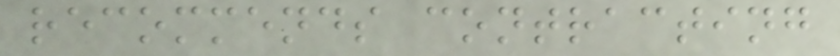recommends contracting
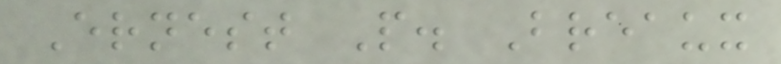Ernest P. Breaux
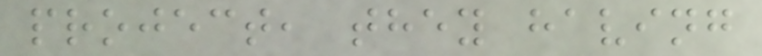project, they having
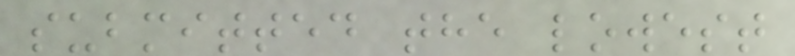submitted the lowest
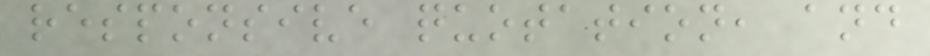responsive quotation, and
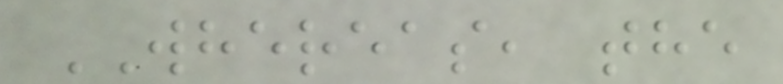WHEREAS, the
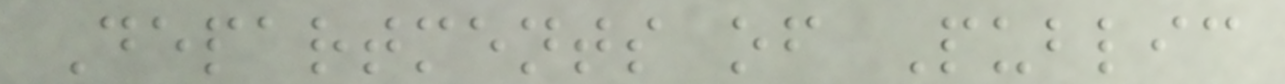Departments of Public
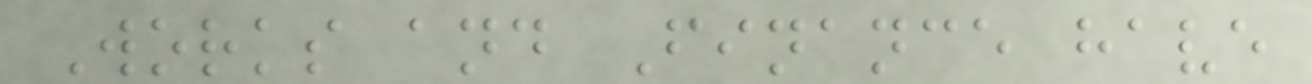Works and Finance have
